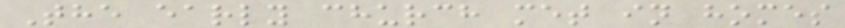The early church met in homes
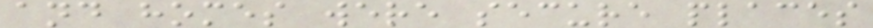and homes were secure places
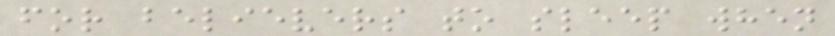for believers to sleep when
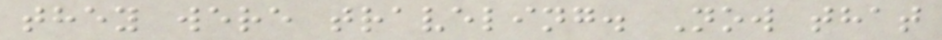they were traveling. Now that
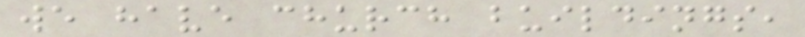we have church buildings,
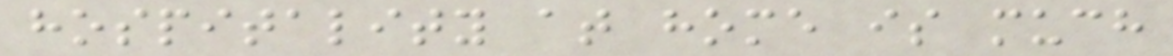hospitality at home is much
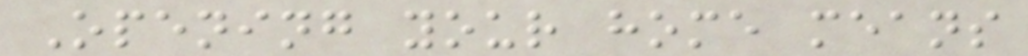Opening your home means
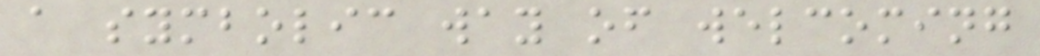a symbolic way of welcoming
